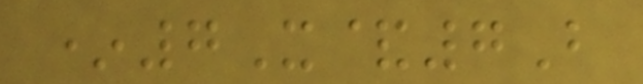*7X&7B
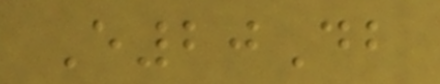E20Db
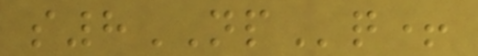s8NPq+
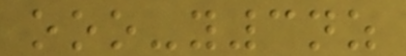ooo-y3nz
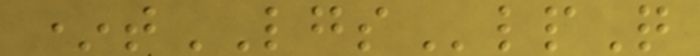*tLGSlpQ
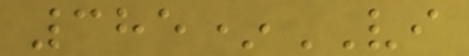385*VI
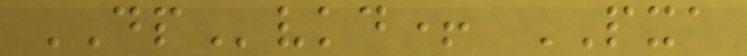DPvkd+ PXA
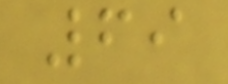69
